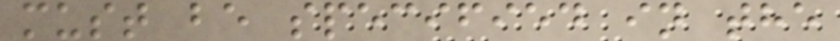must be specified in the
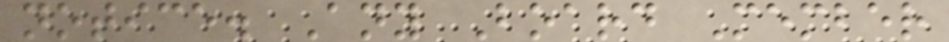notice. Any Board Member
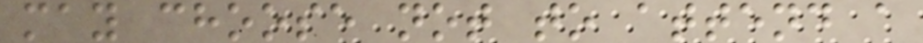may choose not to attend a
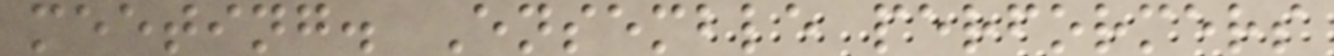meeting. Ensemble performers
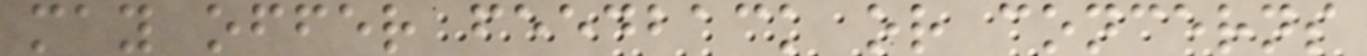may offer feedback or concerns
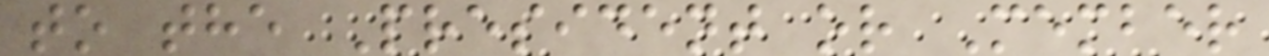to the President or Member
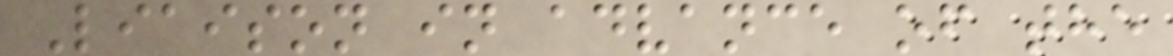Liaison in advance of the
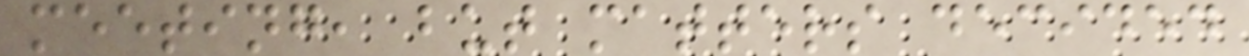meeting, but matters decided
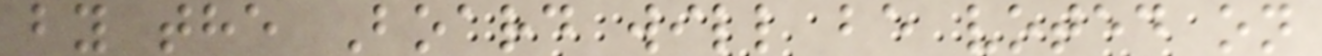by the Board will be voted on
